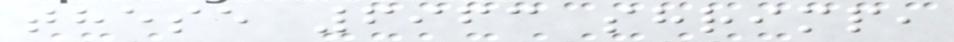these 6963 shrimp,
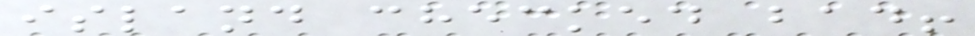island checked bad!
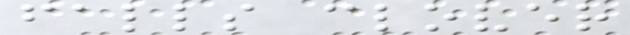falls clover
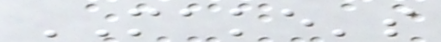MAKE's
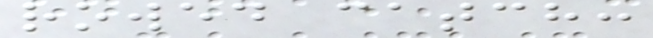rowed catch:
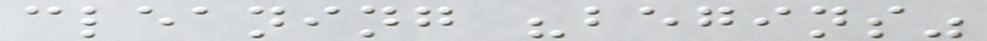cleaning "begins"
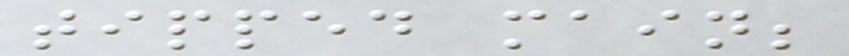tipped main;
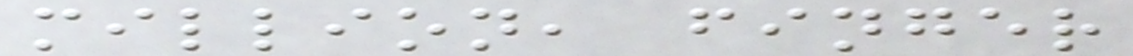million, finger
